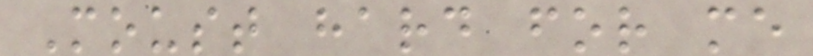Moust hard for me
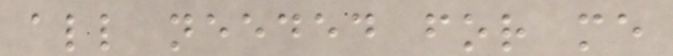all needed for me
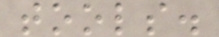tools.
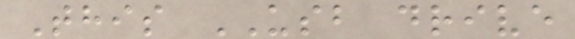This USB drive
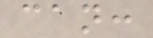can:
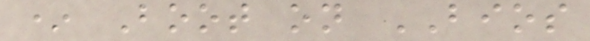* Boot on BIOS
